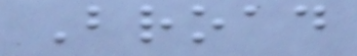Broad
